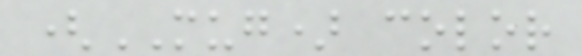(MUG) color
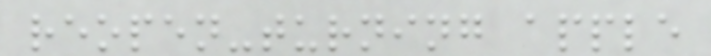reopen-turning apple
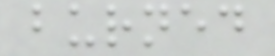burned
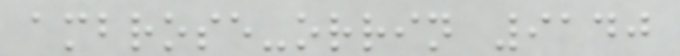ambrose-orrin 9140
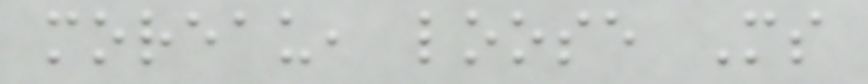moreau, loose Ms
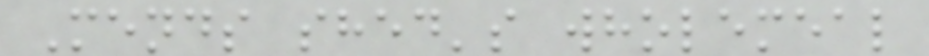Mends shed's wholemeal
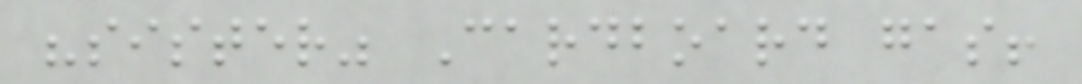"sister" Cardboard gas!
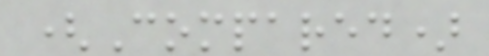(Compared)
